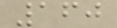160
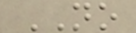NO
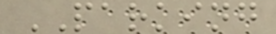PARKING
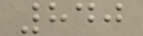840
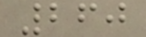260
